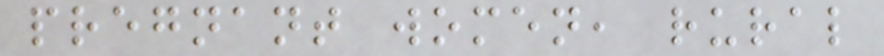pregnant women, rural
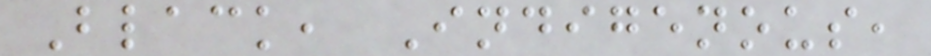Black, Indigenous,
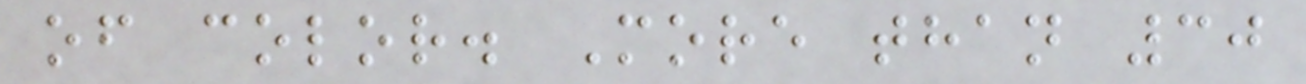of color. More than 30
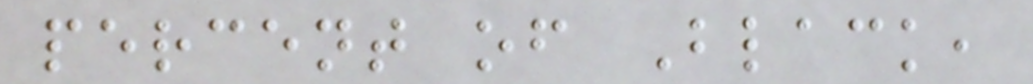percent of Black,
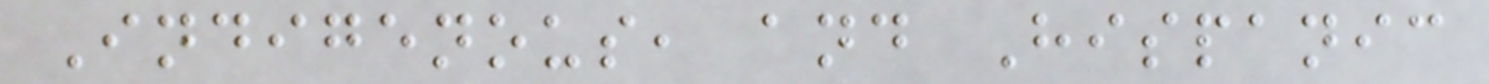Indigenous, and Hispanic
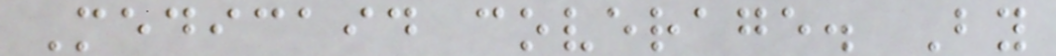Medicaid coverage. By
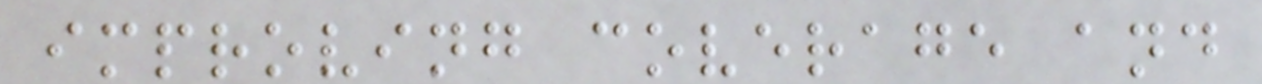improving coverage and
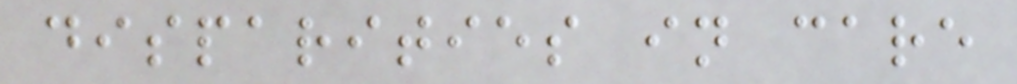disparities in care
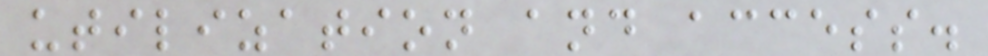utilization and access.
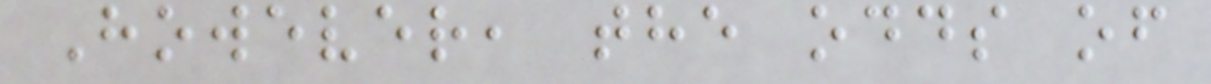However, the odds of
